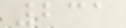231
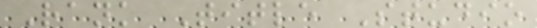Rank Title Studio
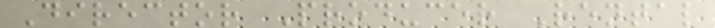Director Producer Rental
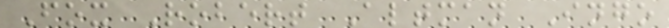Fox Robert Altman Ingo
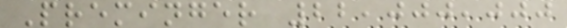Preminger 22,000,000
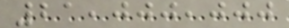21,000,000
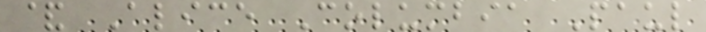& Alice Columbia Paul
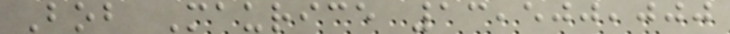Bob Maurice 13,500,000
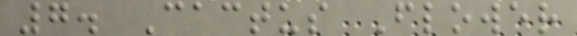7. Cactus Flower
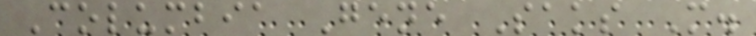Columbia Gene Saks M.
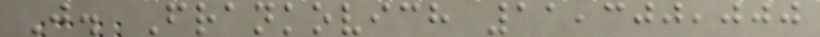J. Frankovich 11,300,000
